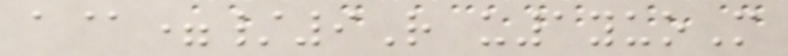a@=/9R u1yuoM
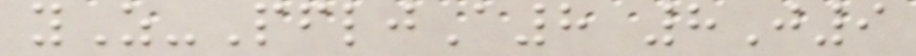yZ-PfljA8 8J9
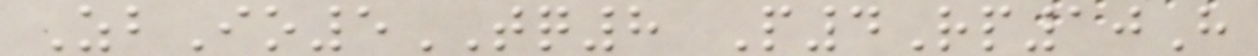ZbIo5TQ8 P4Rp10H
